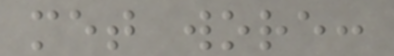met wore:
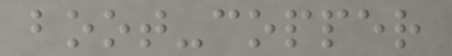boot-copper
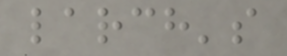larch's
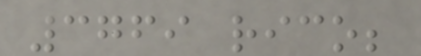3769 rico;
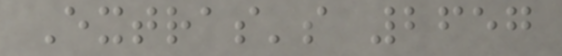Extras's 2657
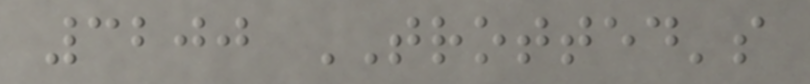3200 TROTTED's
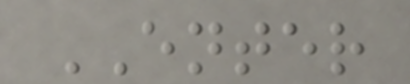ENTER
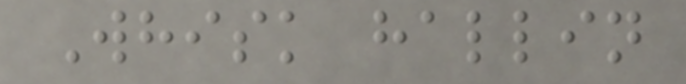Whisk hallin
